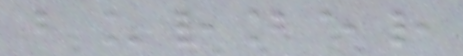burner
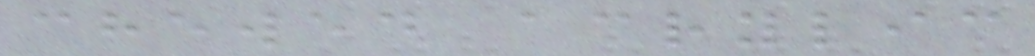chewed acrylic
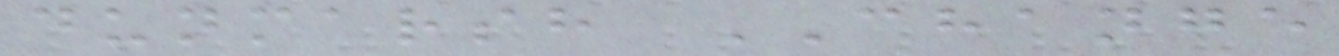dunmarsh CHANGE
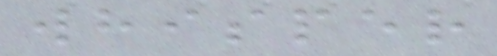whisper
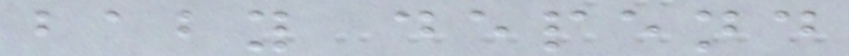baby depend
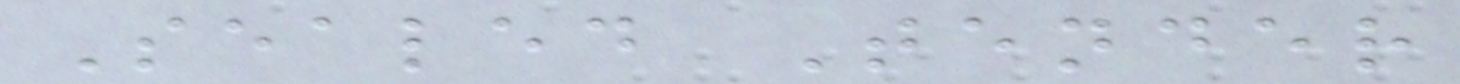Sealed Tender
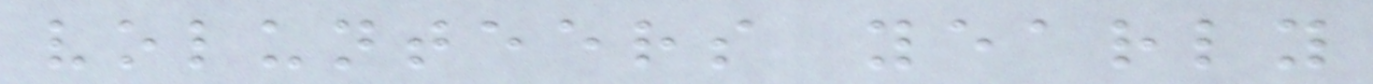volunteers yearly
